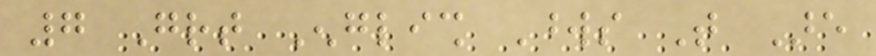7 Great English Words That Are
